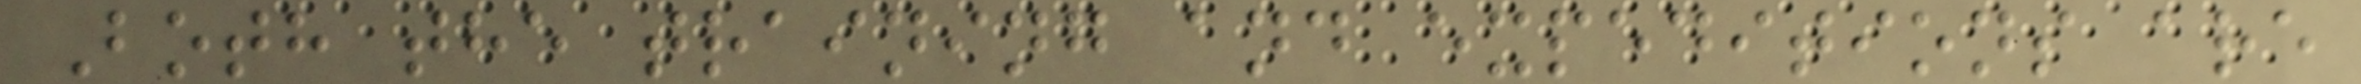Both the training and expeditions are
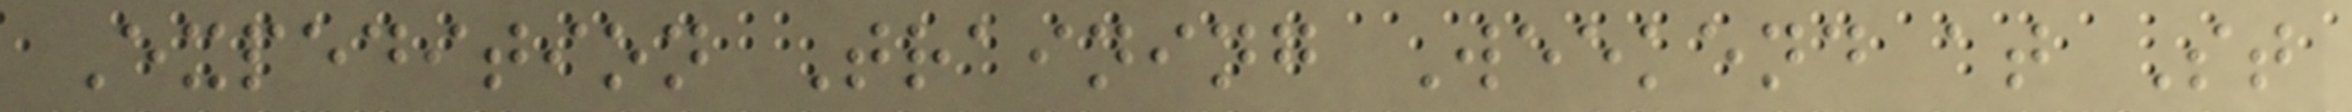Expedition Training Weekend at St
